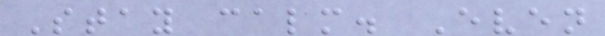Stay calm. Even
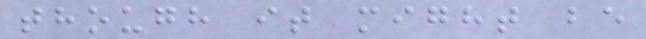though it might be
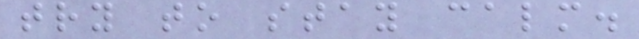try to stay calm.
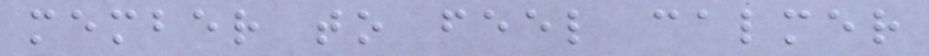member to feel calmer
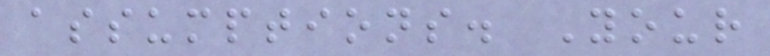assumptions. Your
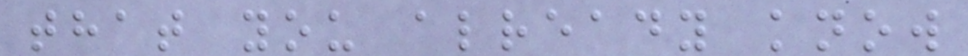that you already know
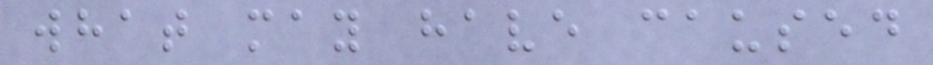what may have caused
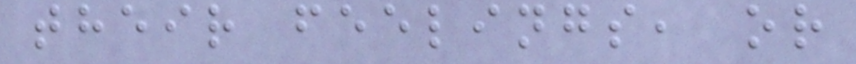their feelings, or
